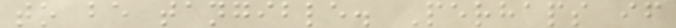to be tangible. Perhaps if
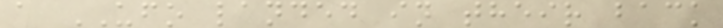a UFO landed in their back
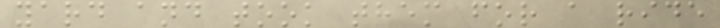yard and took them for a ride
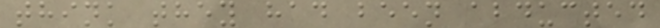think they had been abducted
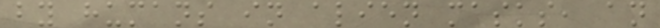by humans in alien masks, an
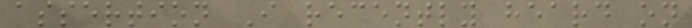assertion I recently heard on
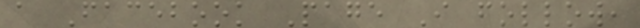a Facebook Page I follow,
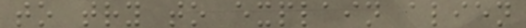to try to explain alien
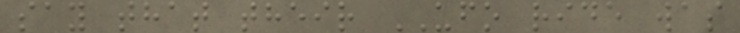say that their UFO ride was
